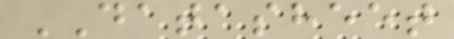DATASHEET
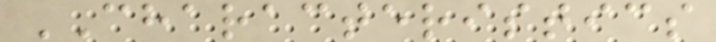CHARACTERISTICS
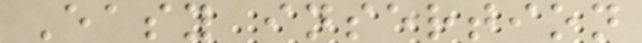Easy insertion
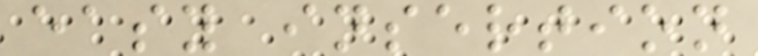easy insertion
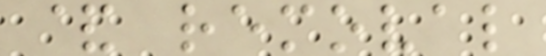& removal
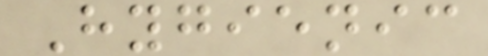Hygienic
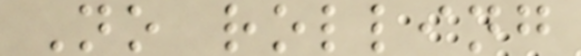No rolling
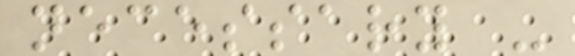necessary -
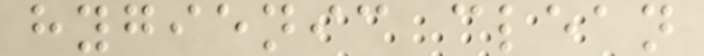hygienic clean
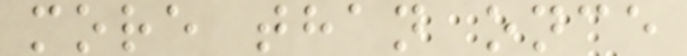more than once
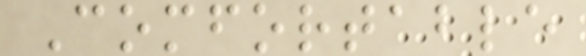Comfortable
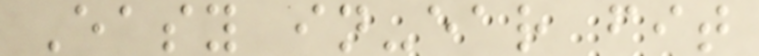Easy in-ear fit
